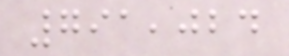791,024
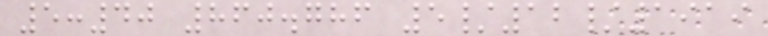5:40 860.786 5/12/1919
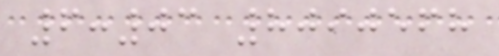6:03 8090568
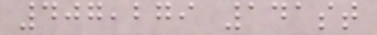407,279 141st
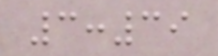3:39
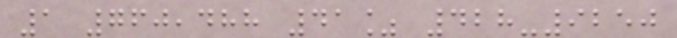1 760,488 41% 428-9250
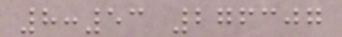8:53 276307
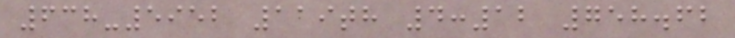638-5952 119th 4:12 758.62
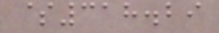$318.29
